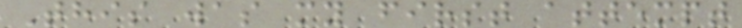This was my first attempt
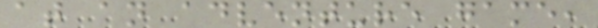at an adventure game,
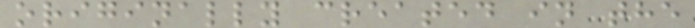originally created in the
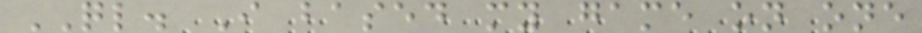QL. I based my game on one
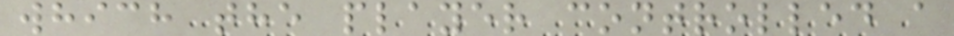which the player controlled a
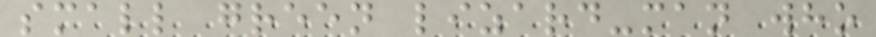small green lizard-man who
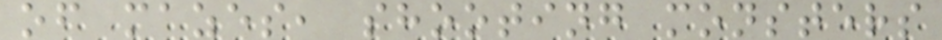of mazes, shooting monsters
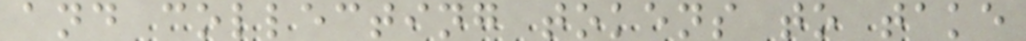and collecting tokens to take
